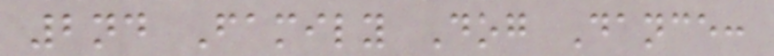2nd Family Dog Dance:
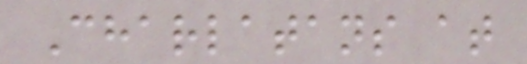Charlatans at
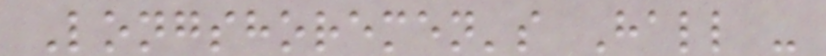Longshoremen's Hall -
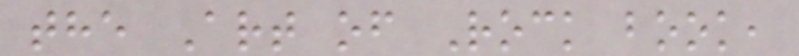the Art of Rock book,
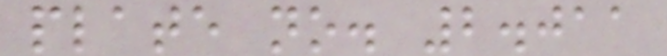plate no. 2.011
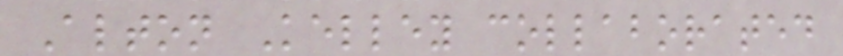Alton Kelley collaborated
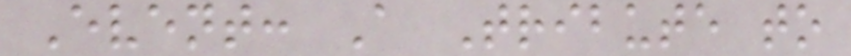Event: A Tribute to
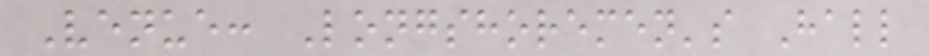Venue: Longshoremen's Hall
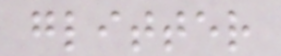glitter
